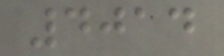4014
